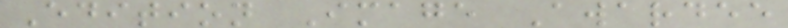Edition Image Awardee
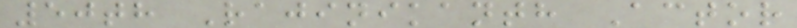50th Rajinikanth Actor
